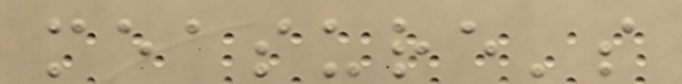measure's
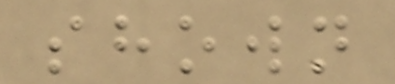shown
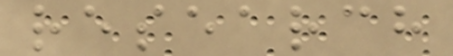research
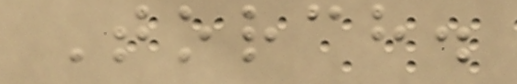Torch.
